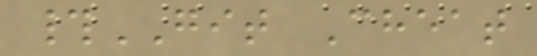#GIT Cheat
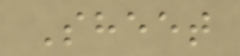Sheet
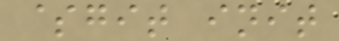$git init
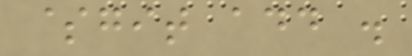$git add .
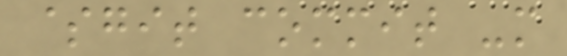$git commit -m
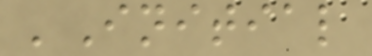'Initial
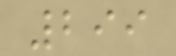299
